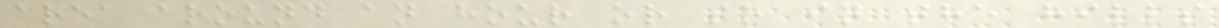area around an hour or so in the hills
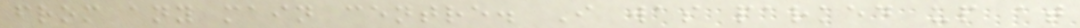from any main centre. I was parked up at
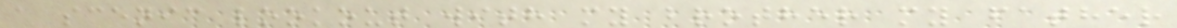a scenic lookout with my brother my father
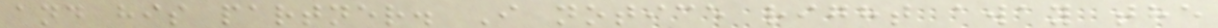and his partner. I notice right away the
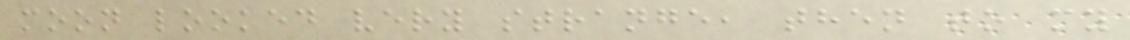moon looked very strange, then to my
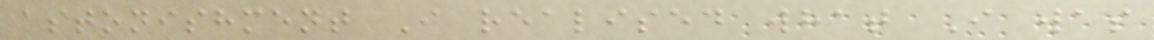astonishment I realised what I was
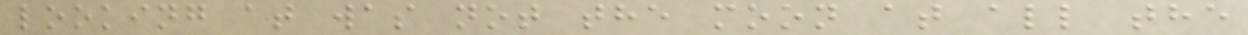looking at was not the moon at all the
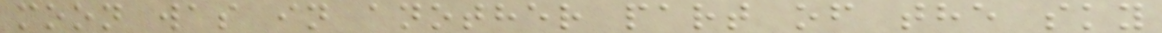moon was in another part of the sky
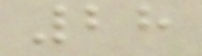28
